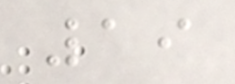19
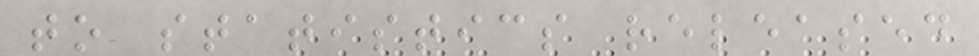to statistics released
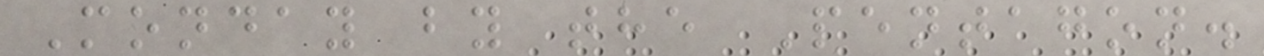Monday by the Pentagon.
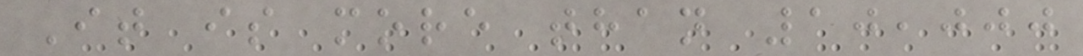It is more than 10,000
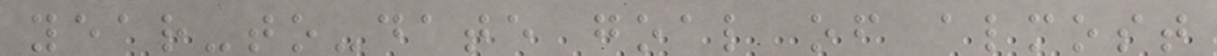year-to-date goal of almost
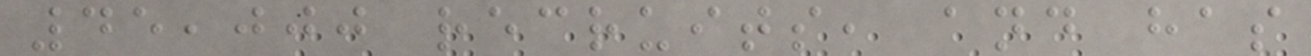45,000 recruits, and has
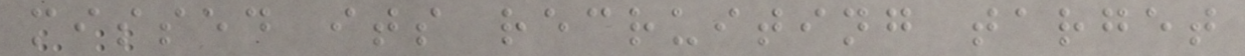missed its recruiting target
